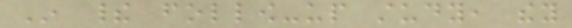In their follow-up study, they
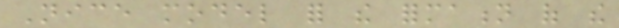Nice model for the formation of the
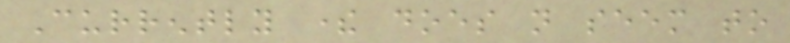Currently there does not seem to
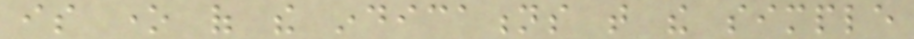is one of the indications that the simple
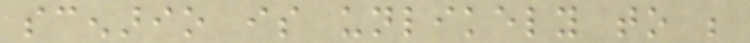scenario is unlikely to be
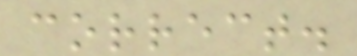correct.
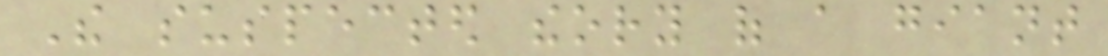The suspected theory of a giant
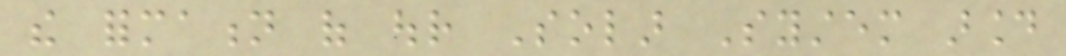the formation of our Solar System around
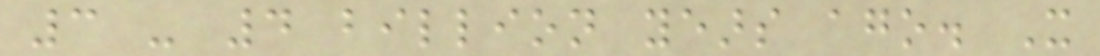3 - 4 billion years ago. It
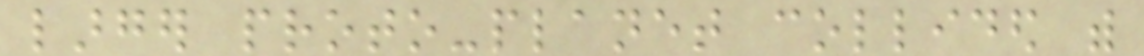larger proto-planet collided with
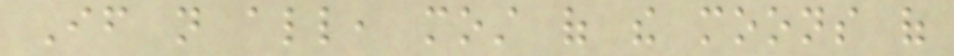If not all, most of the moons of
